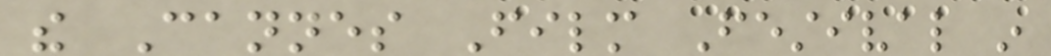the Cannes Film Festival in
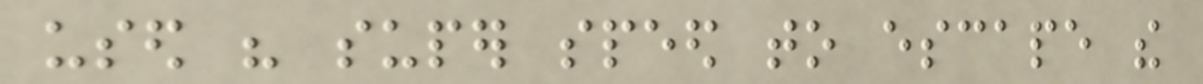used his super speed to escape the
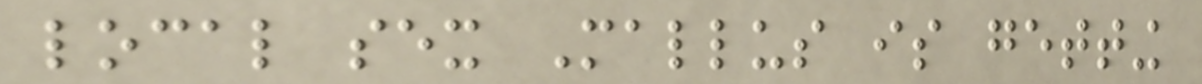local sex Mallus is getting
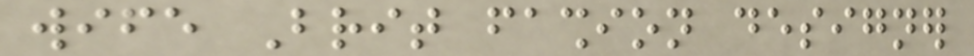wife Brit fashion designer
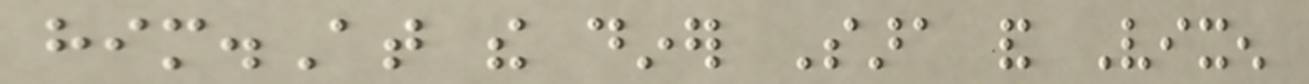him.At the diner Sara and Vixen
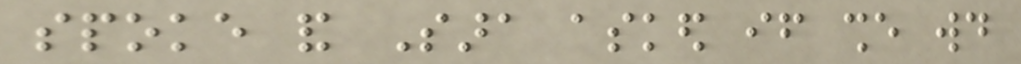spoke and Sara asked if she would
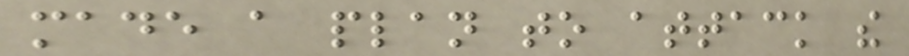made a plan to attack the
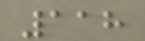118
